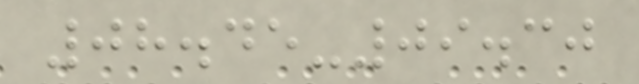08.45-09.30
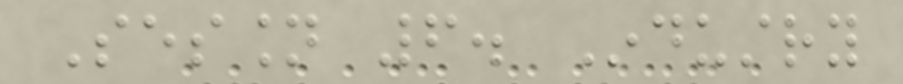Session 6. Industry
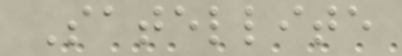Satellite
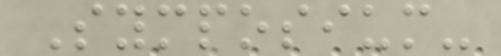Symposium-
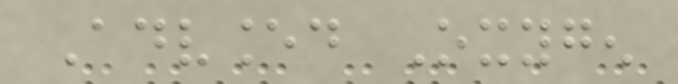Advanced Oxygen
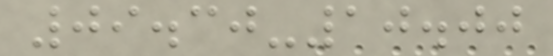09.30-10.00
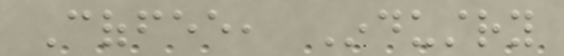Coffee, Industry
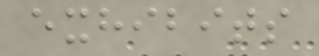exhibits
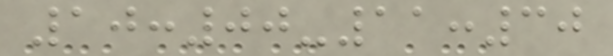10:00-11:30
